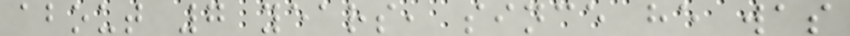about 7 years, since he was
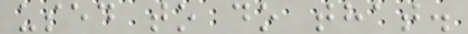used to do that.
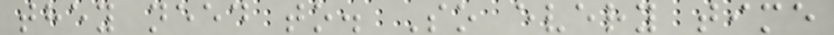they need to. So every time
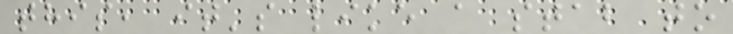this, it's like a stab to
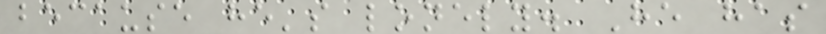because he's lonely. He has
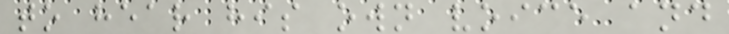to hear his own voice and
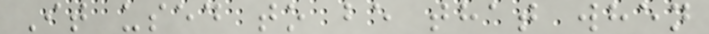It used to be that when
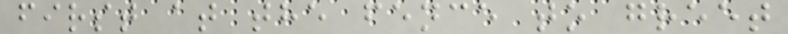first at the fence to greet
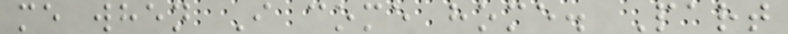me when I come home. Part
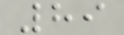89
